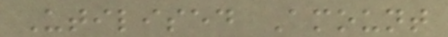Utilised Amount
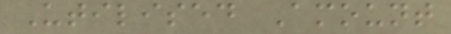Utilised Amount
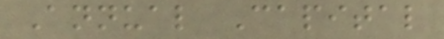Annual Capital
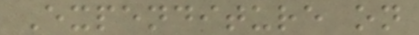Expenditure on
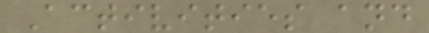Activities and
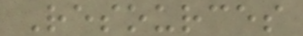Resources
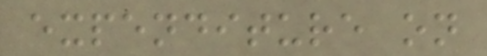expenditure on
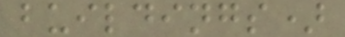buildings)
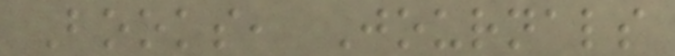Books, Journals
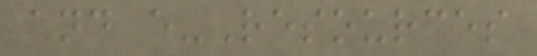and e-Resources
